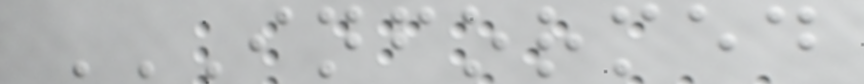INFORMED
